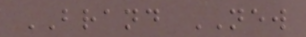BRAND NEW
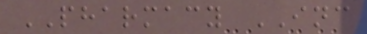PHARMACY INC
